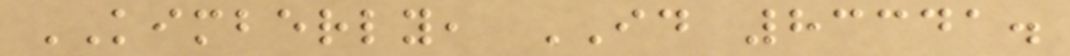KIMBERLY, ID 83341.
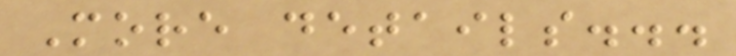More details...
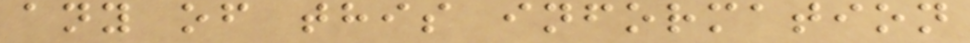any of this information
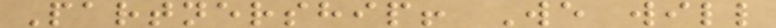Partnership! We will
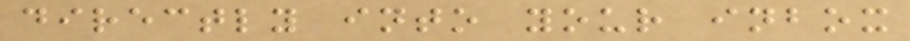directly into your inbox
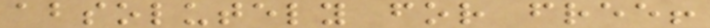absolutely for free!
